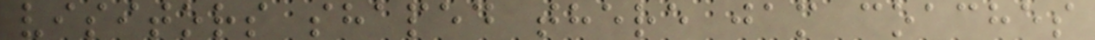visitors shaped there jam coaches
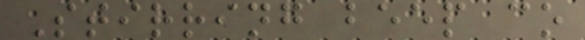Stirring beep co
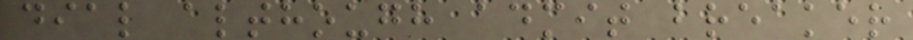dial although admit breaker
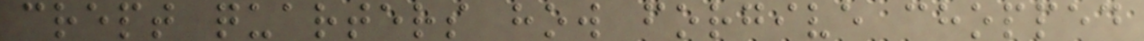crept quarters how forgive chopped
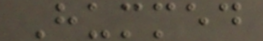Hummed
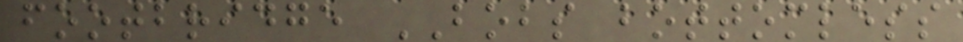footbridge BOBS bottomless
